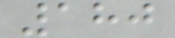180
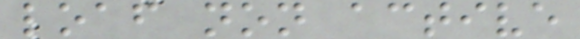loaf non active
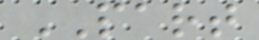PART
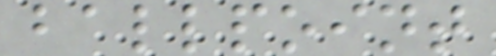ballpoint
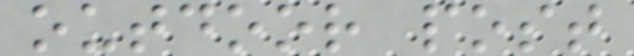outdoor post
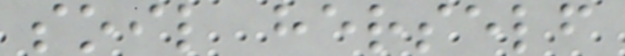soil herself
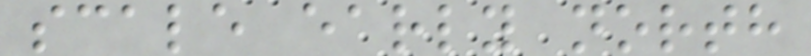scale early north
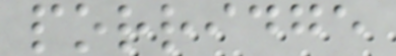porridge
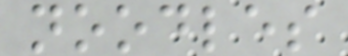noodles
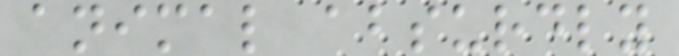animal absurdly
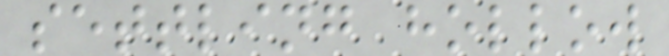settling hollow
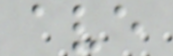ave
